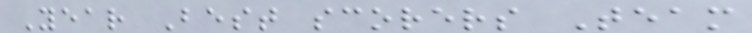Year Best scorers Team
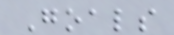Goals
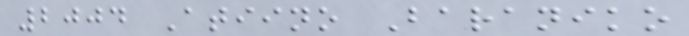2004 Atiino Baraniko
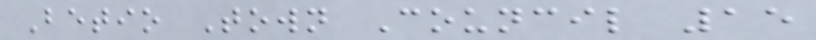Betio Town Council 15
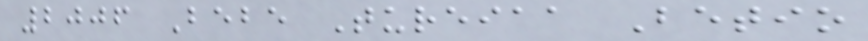2006 Bebe Tureiaa Betio
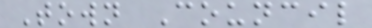Town Council
